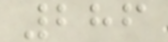286
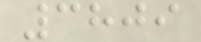3809
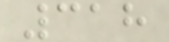318
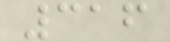316
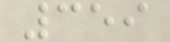359
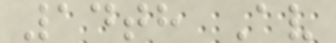14th Av
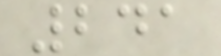241
